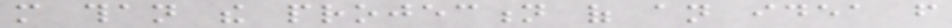more than the projection of an idea from
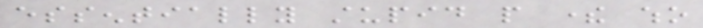essentially stupid people there who
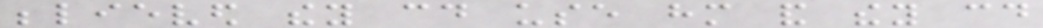believed they could use him and they could
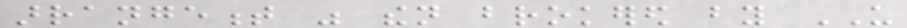arrangement was then brokered by US
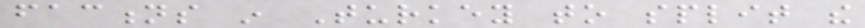factions in Turkey to split the
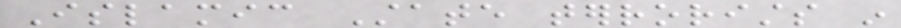Islamic State terrorists in
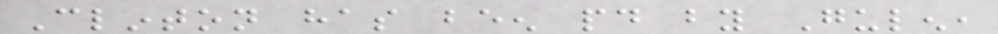Clinton has been paid by Gulen,
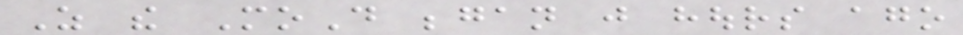As the MoD began just hours ago
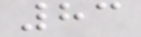83
